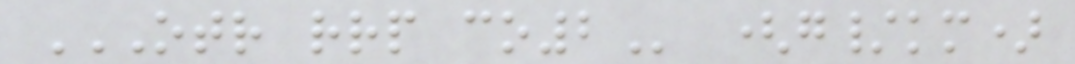OTR RRP CO2 (g/km)
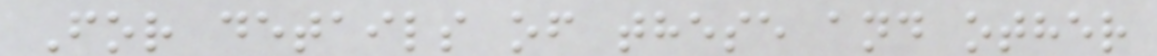For details of these and other
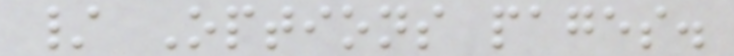/ Options pages.
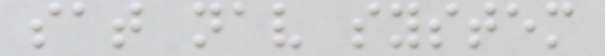sat nav system
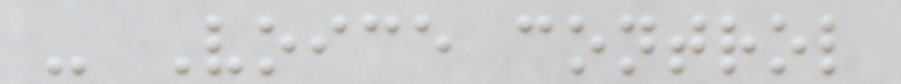- Voice control
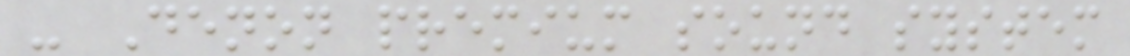- Denon premium sound system
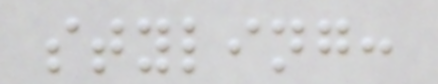styling:
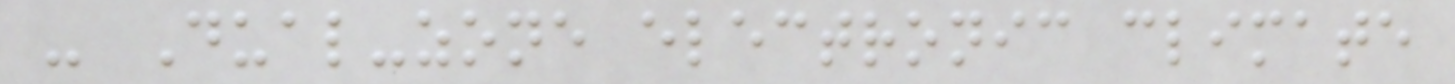- Dual-zone electronic climate
